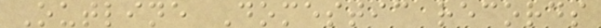Outline Domestic records
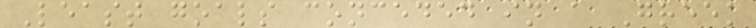Least goals conceded in a Greek
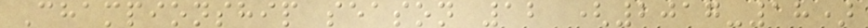Championship season 12 (2017-18)
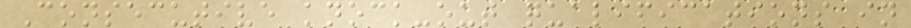Consecutive knock-out qualifications in
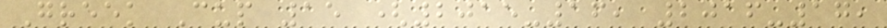Greek Cup 15 (2015-16, 2016-17,
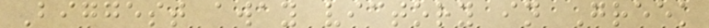Biggest away victory in Greek
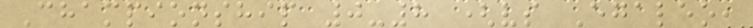Championship 0-8 (vs Egaleo,
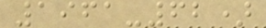1961-62)
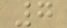7
